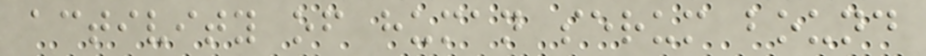activity of human serum bound
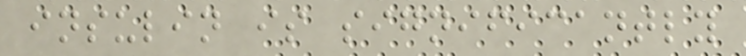insulin is significantly
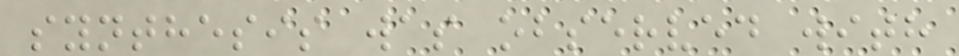synthesis was observed with
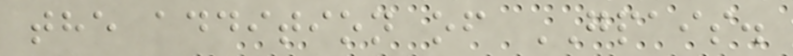the addition of GPAIS.
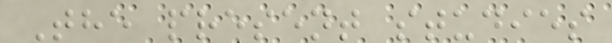The present studies
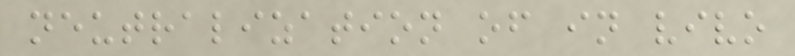neutralization of in vivo
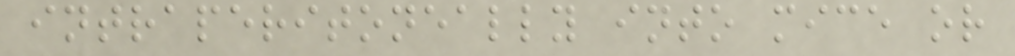intraperitoneally into mice or
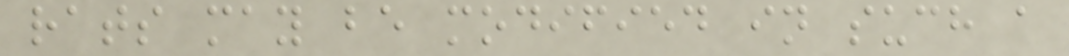rats may be modified in such a
